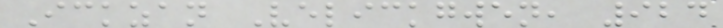Ickzan Velickgwen, 924
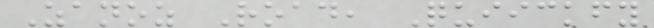Zanoz Road, Quiickfy
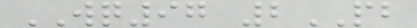WQ97 2PB
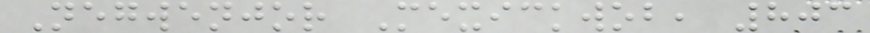Negwenjor Mexickwob, 803
